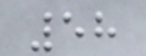58
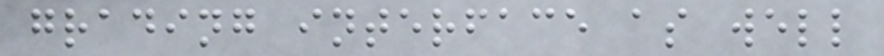grading interface as well
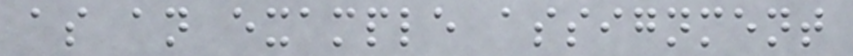as an example assignment
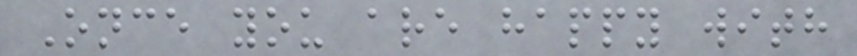Once you are happy with
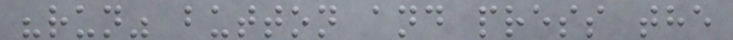"run" button and press the
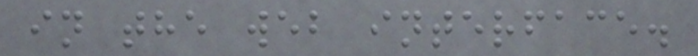in the web interface.
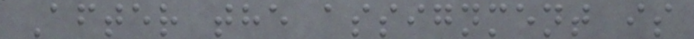After the assignment is
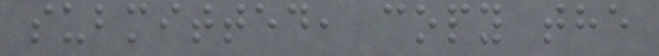submitted, copy the
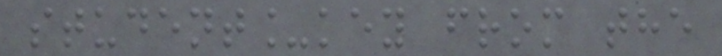student_key from the
